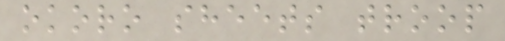okoro sheets troop
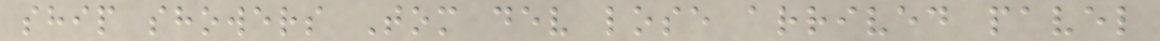ship showers Tom dev lose arrived pavel
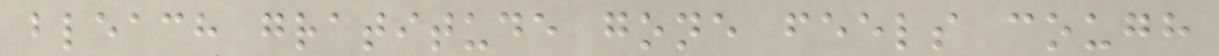bleach gratitude gone feels cough
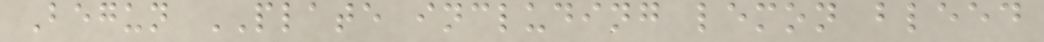Begun PLATE including lemon bleed
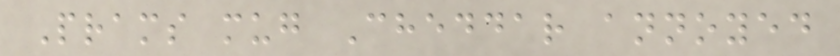Prams mug Cheddar annoyed
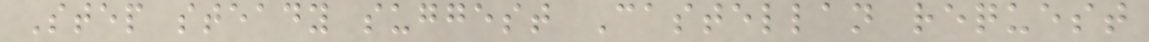Step steady suggest Castellan request
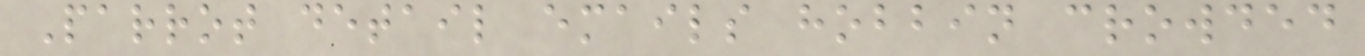Parrot detail emails hobbin crowded
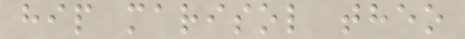hip marisol theo
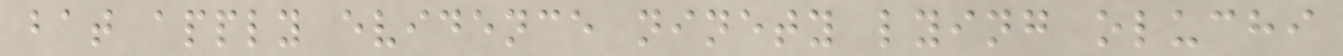bat apply evidence ninety lying oluchi
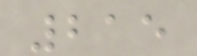215
